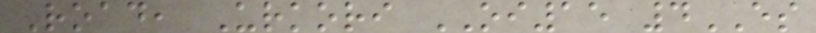Road, Urkori OI15 4ES
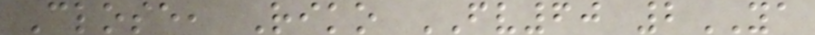Close, Riko FV60 2YA
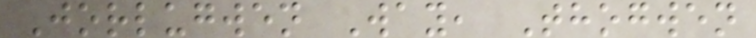Jorlugwen Way, Thogwen
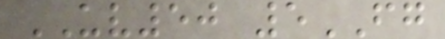UV50 5FG
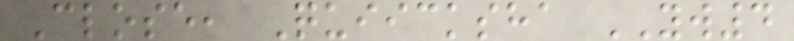Close, Quiicksha YW4
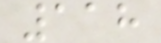118
